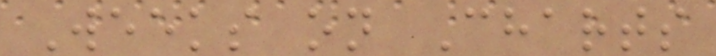Weeks on Charts
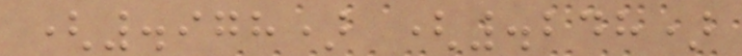(.978) (.248)
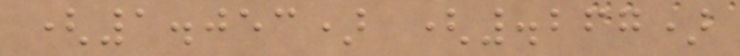(1.053) (.267)
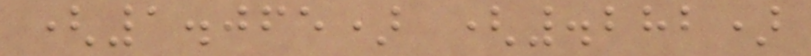(1.065) (.282)
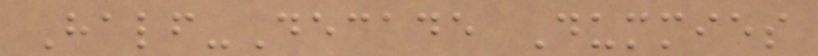Half-Decade Dummies
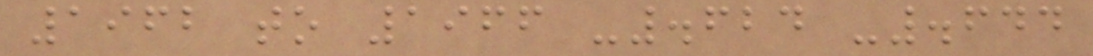1962 to 1966 -.624 -.644
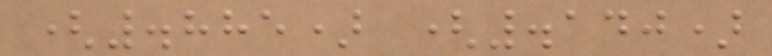(.885) (.140)
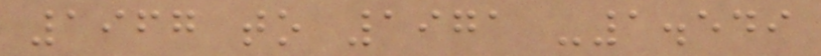1967 to 1971 -1.549
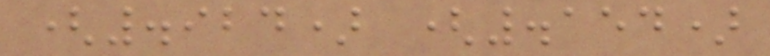(.924) (.154)
